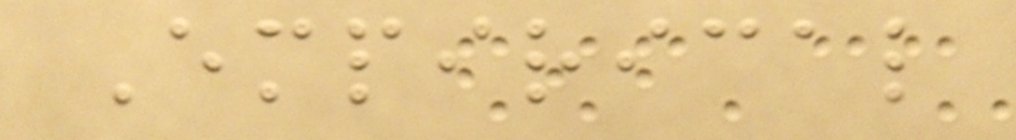Empirical
